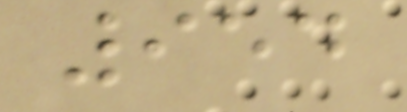954
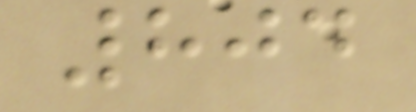804
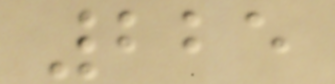225
